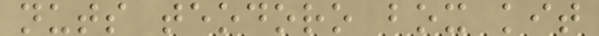nuts teodoro box kit
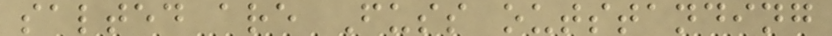salted are Fuss outstanding
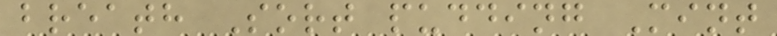breath Sort pudding Mint
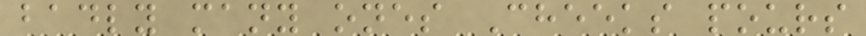badly many ones Cheeks pours
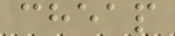cheap
